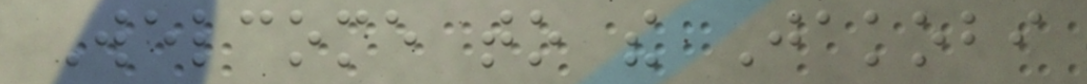Welcome to the Jakobi
